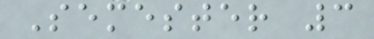Semester 3
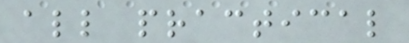all practical
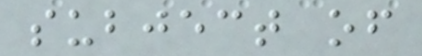subject of
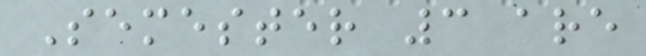Semester 3 are
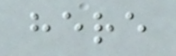here
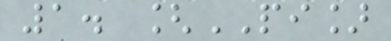1. [PI]
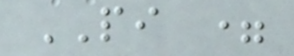PI =
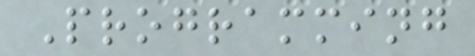Programming
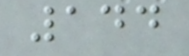144
